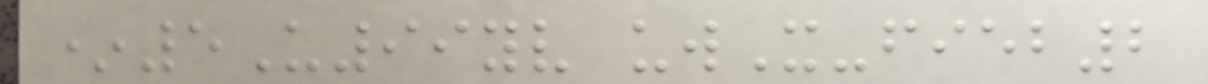*5U99yv uwX-fieb2
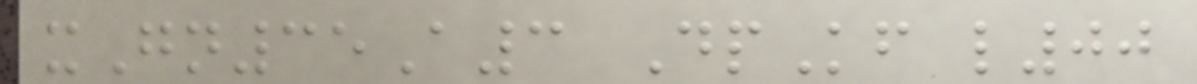xGn35A3 DpKf l00
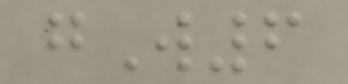gW6
